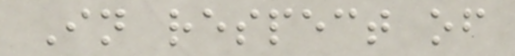In respect of
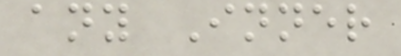any Inner
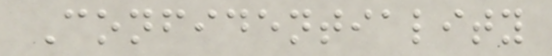Confidentiality
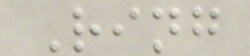Ring
